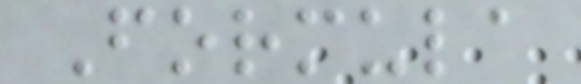Formula
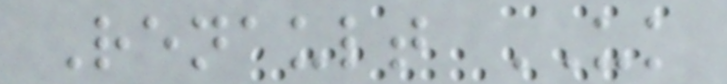Renault UK
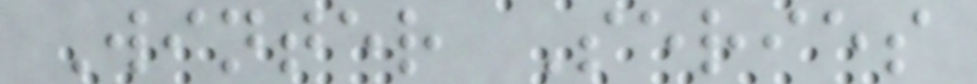Winter Series
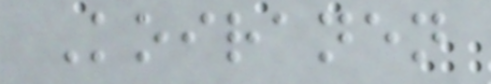Koiranen
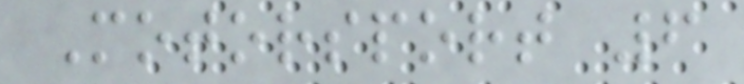Motorsport 6
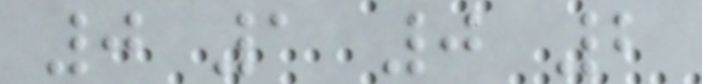0 1 0 2
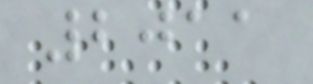2011
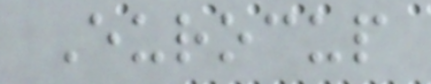Eurocup
